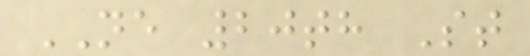NE 20th St
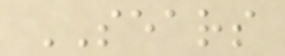SEARS
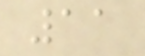11
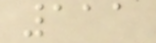111
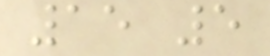15 5
